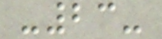-23-
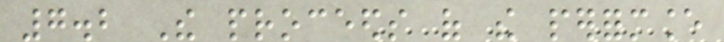7.2 The proceeds of the performance
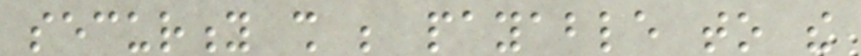security shall be payable to the
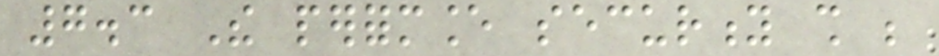7.3 The performance security shall be
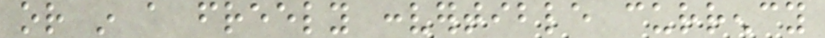or in a freely convertible currency
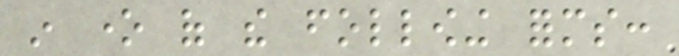in one of the following forms:
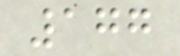177
